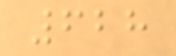628
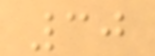30
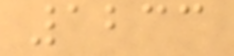1233
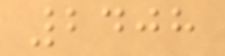2408
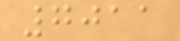7011
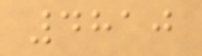4810
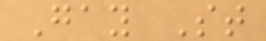Gay St
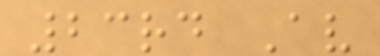23rd Av
